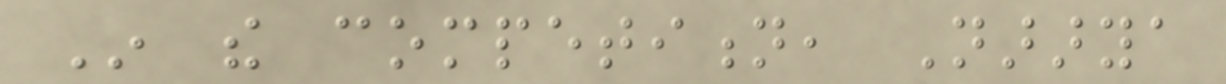In the competition, Nararya
